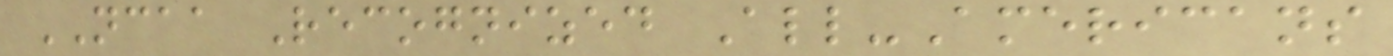NCAA Recognized All-Americans
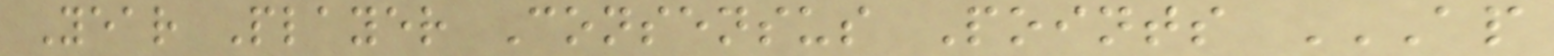Year Player Consensus Points AP
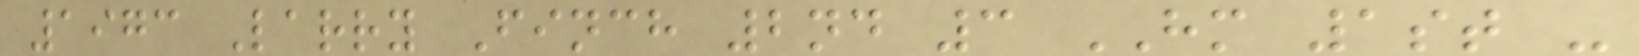1973 Larry Finch 2nd 3 HM 1st -
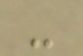-
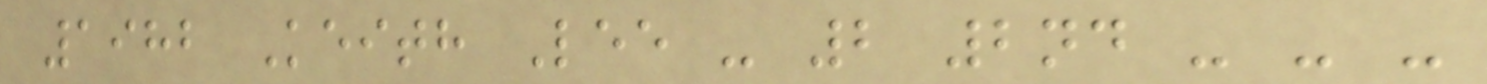1982 Keith Lee - 2 2nd - - -
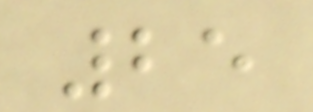25
